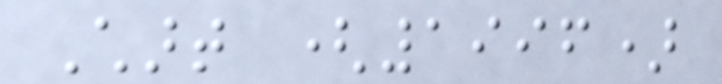Chart (1996)
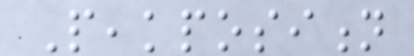Peakposition
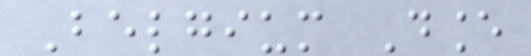Belgium Dance
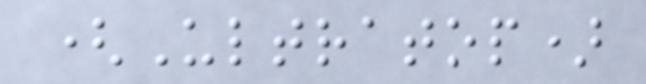(Ultratop)
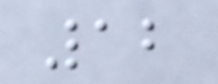12
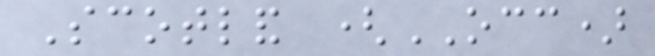Scotland (OCC)
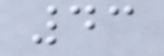43
